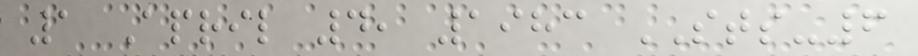1 April 4, 1983 STS-6
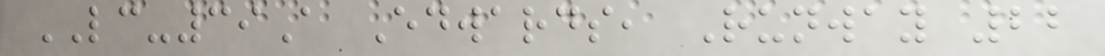LC-39A Edwards, Runway 22
